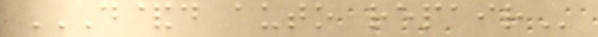D&D AUTO REPAIR
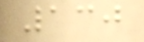130
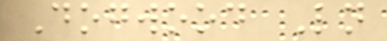Dogwood Ln
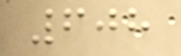608
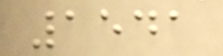1541
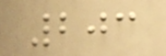203
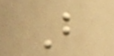B
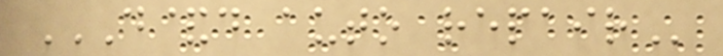D&D AUTO REPAIR
